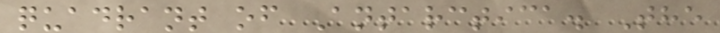quadrant of Antarctica. The
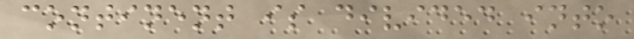continent is divided into
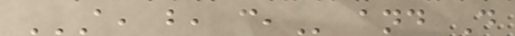A, B, C, and D
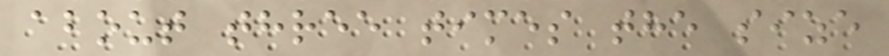about three times the size
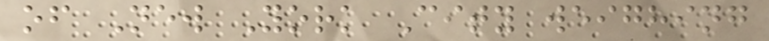of New York City weighing
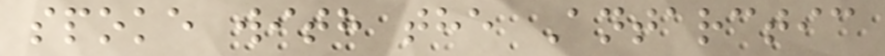spoke with the Antarctic
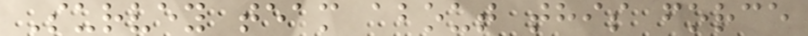Survey team about this force
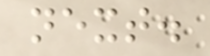next.
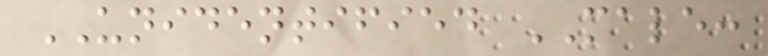UNIDENTIFIED MALE:
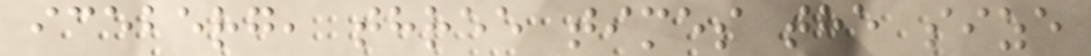iceberg, three times the size
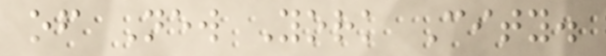of New York City.
